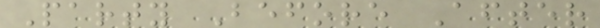Party Before After
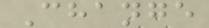Change
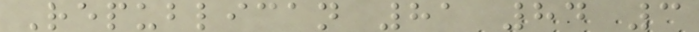Republican 81 84 3
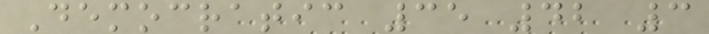Democratic 35 42 3
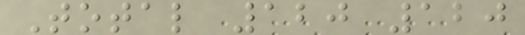Total 120 120
